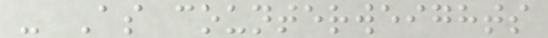- As counterweights
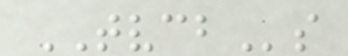TVCBs
